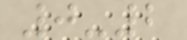0-2
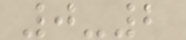0-2
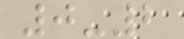0-2
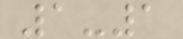1-1
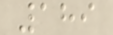189
